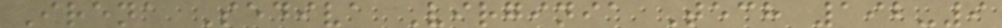Irena Sediva Virginia Tech 192-9
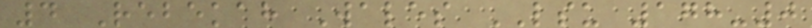4 Rebekah Wales LSU 178-0
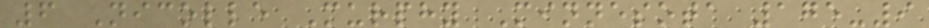6 Nicolle Murphy Minnesota 175-9
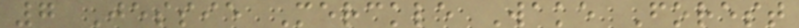7 Jessie Merckle Wake Forest
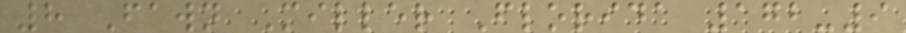8 Fawn Miller Florida 172-9
